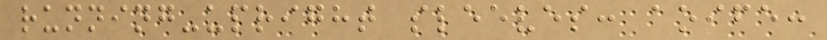running-upright sleeves: aoife:
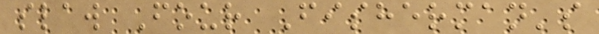slaw Four Fisherman's
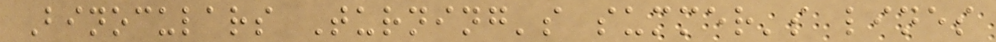Binoculars Turning's summer's lines
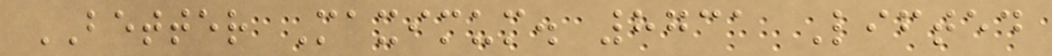BETTER Maximum. 8731 Lifted
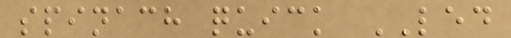spinach quick LED
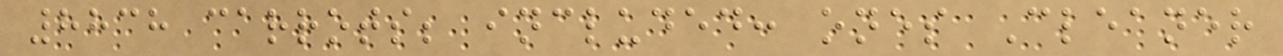8838 carrots; included: ones Cleaner
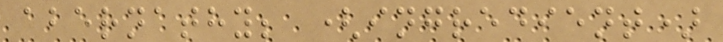abernathy; (ingredient)
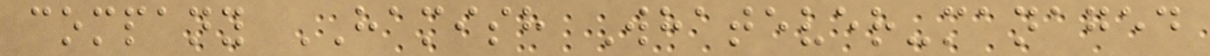company HAMISH Whatever-managed
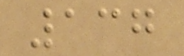137
